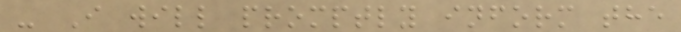- I will promptly inform the
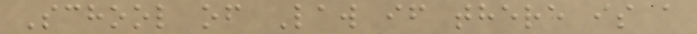School of Law if there is a
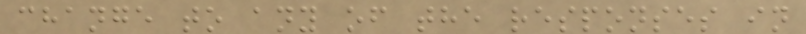change to any of the responses in
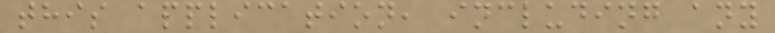this application, including any
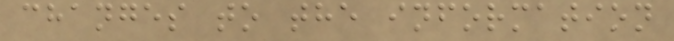changes to the information
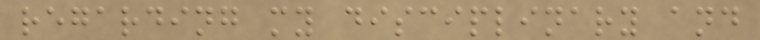regarding my disciplinary and
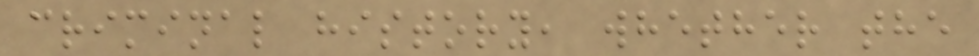criminal history, whether the
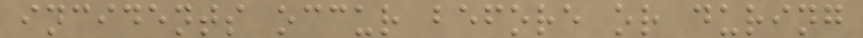incidents occur before or during
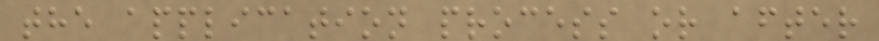the application process or after
